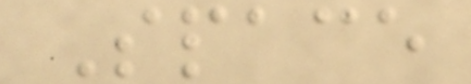Space
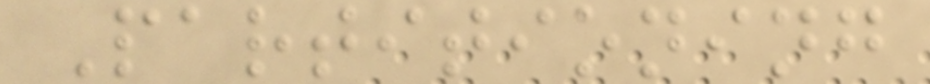Partitioning
